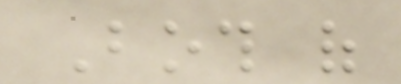Both of
